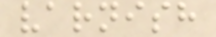varnish
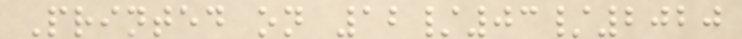Printed on 12/03/2020
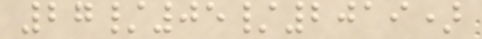27/05/2019)
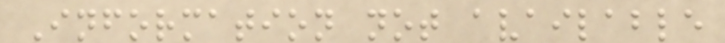Information not available
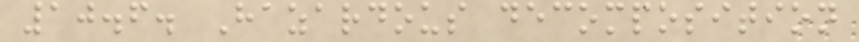10.6. Hazardous decomposition
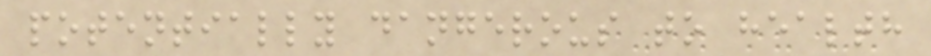potentially dangerous to health
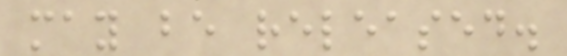may be released.
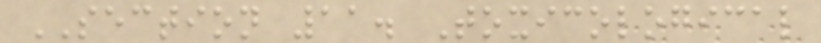SECTION 11. Toxicological
